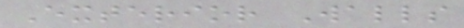Exterior Walls
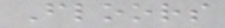Floors
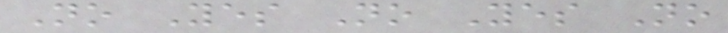No Yes No Yes No
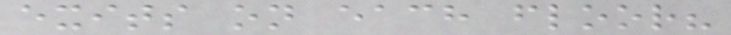exits on each floor?
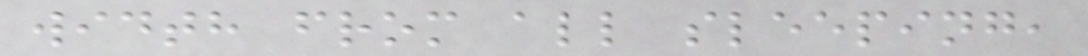width from all sleeping,
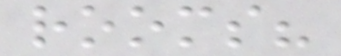rooms?
